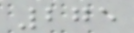275
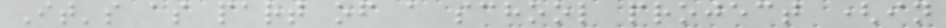It's as part of a school project (in
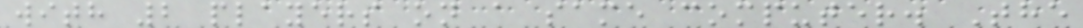with 2 players on a same computer. The
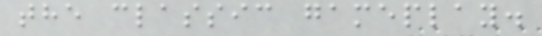the classic gameplay.
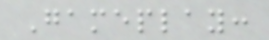Gameplay:
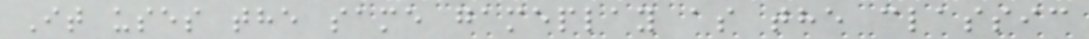It uses the same gameplay as the classic
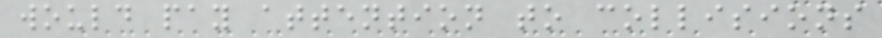would pay attention to collisions
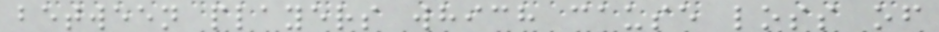between players which cause loss of
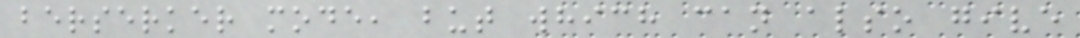berserker mode, but which can also give
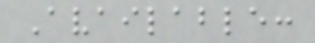Available:
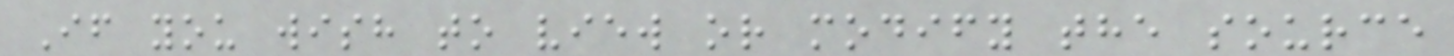If you wish to view or modify the source
